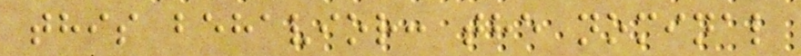this behavior: the nominal
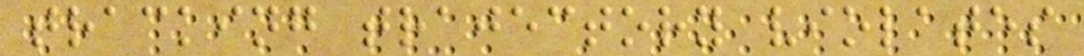tracking trajectory violates
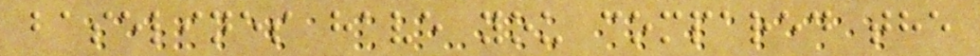baselines have you compared the
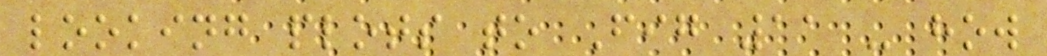looking plots to Fig 11 - how
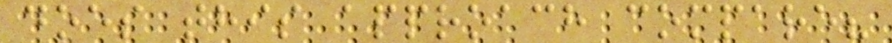does this approach compare?
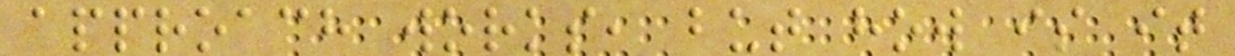approach works, but how is it
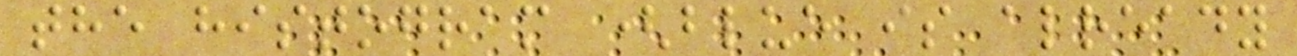the histogram (blue is already
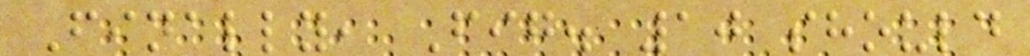Finally, Fig. 10 should
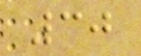30
